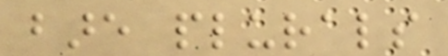bare plurals
